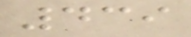439
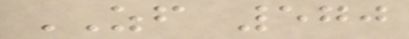ZF 570
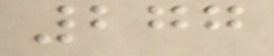277
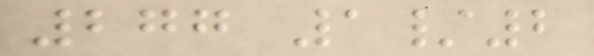277 1/2
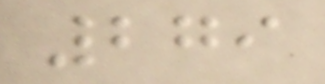279
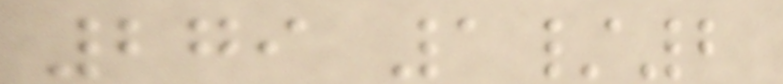279 1/2
